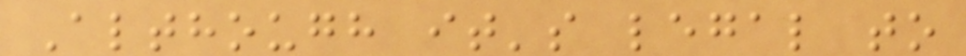Although it's legal to
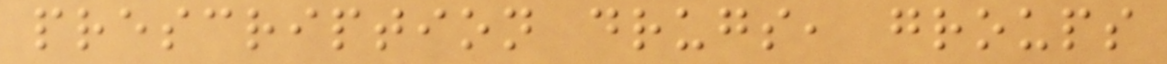prescription drugs, groups
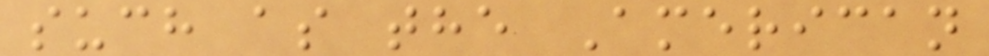such as the American
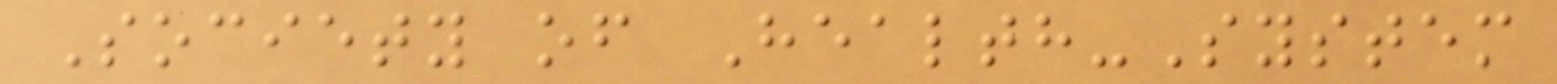Society of Health-System
